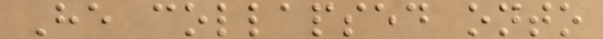He collapsed onto
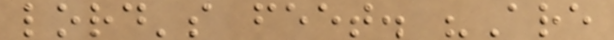lord's feet. "Are
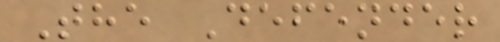The Defender
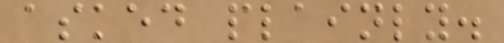asked plainly.
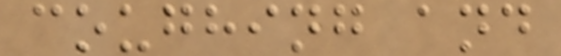coughing and
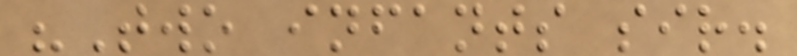"Two infants sir.
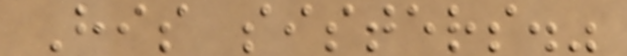His sisters."
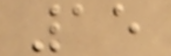15
